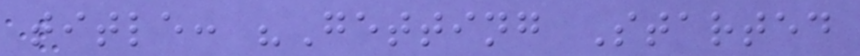title: "Getting Started
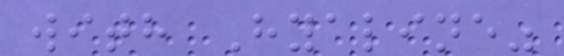with Hyaline"
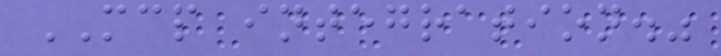MCP integration."
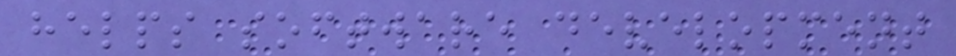helps software development
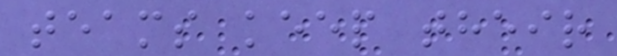teams keep their
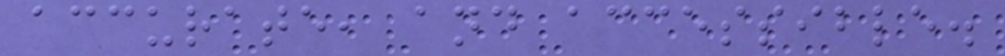accurate, and accessible.
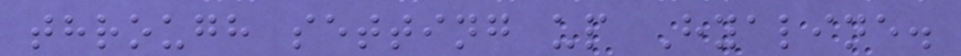through setting up Hyaline.
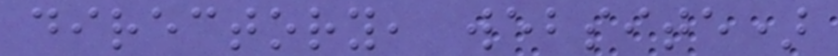directory, website)
